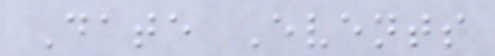Date Events
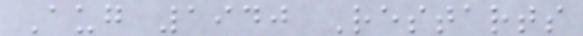Aug 1940 Restarts
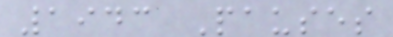1943 Pauses
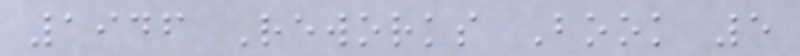1946 Reworks Book 5
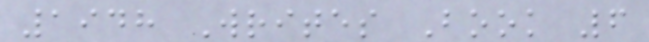1948 Writes Book 6
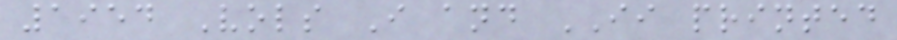1954 Vols I and II printed
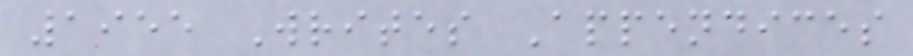1955 Writes Appendices
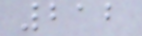212
